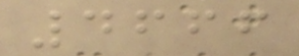4666
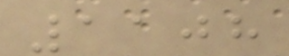1108
